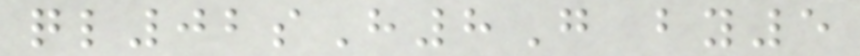ql02sH8G by5
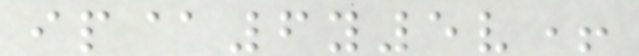ip@6y5v+
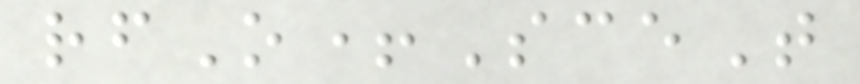rfO+SceT
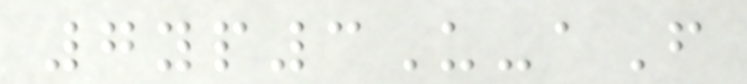7yp3U-aF
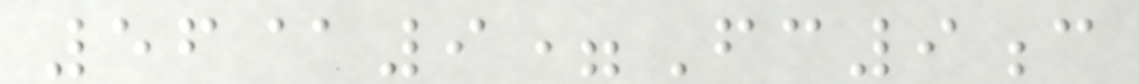56@9=Fc9c
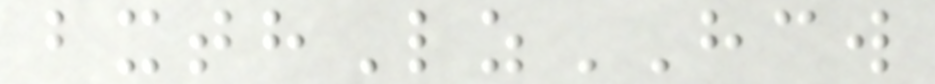bxthLzHCW
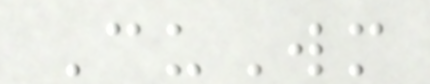CuWm
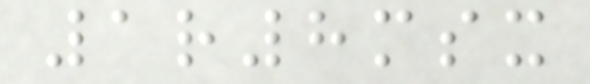1r8msx
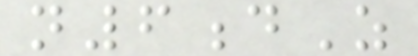n6dZ
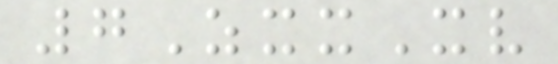7ZxxXv
